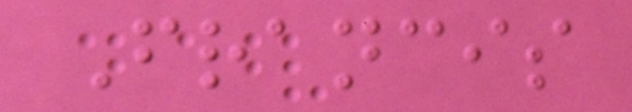Francis
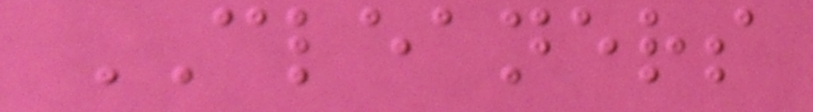CLEANERS
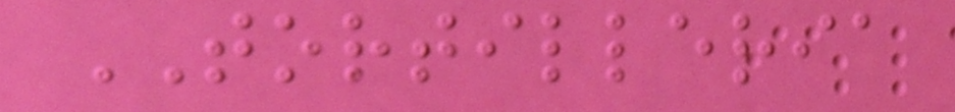TORTILLERIA
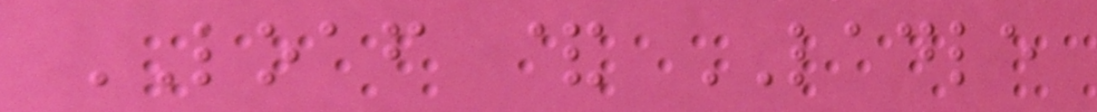LOAF & LADLE
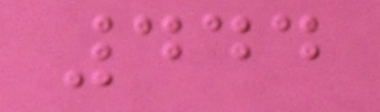444
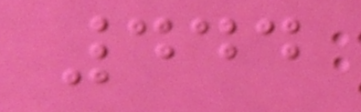444
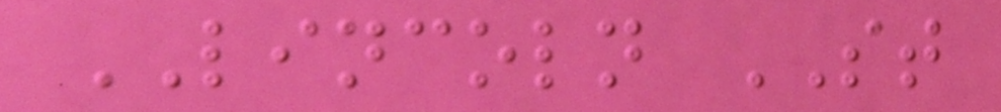LINCOLN ST
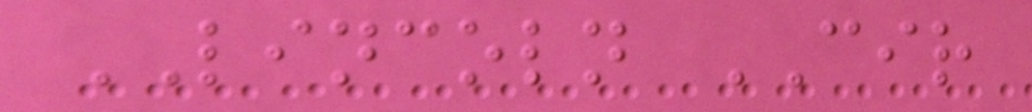LINCOLN CIR
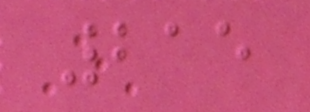215
